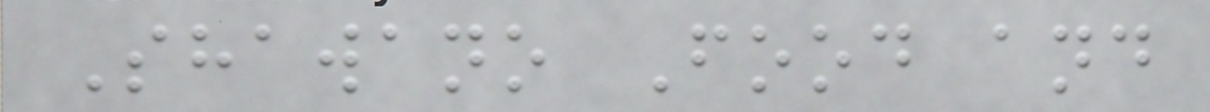Shawano Food and
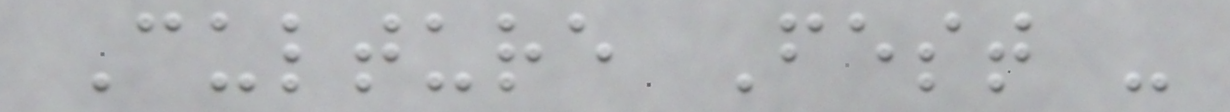Culture Fest -
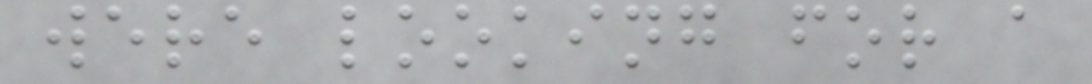were looking for a
